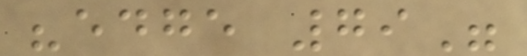"edge 79"
